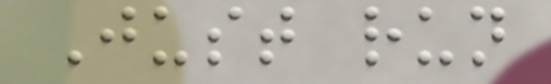Just run
